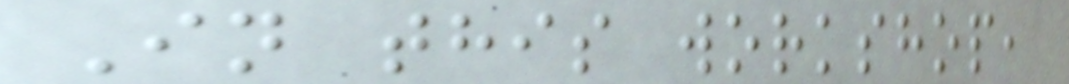In this workshop,
